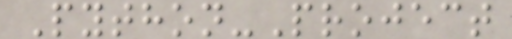Python-Project
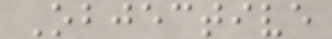Objective
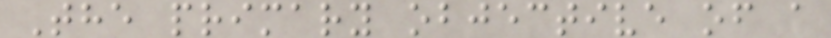The primary objective of a
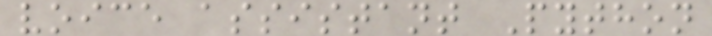voice assistant Python
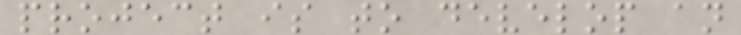project is to develop an
